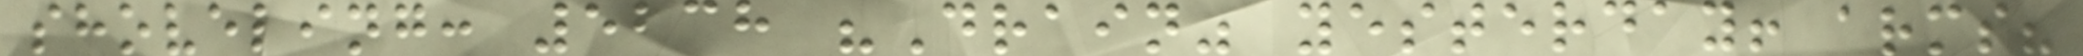shoveling: 5238 "Drain" yesterday! arms?
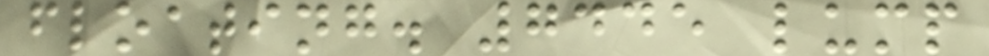floating. 7445 lump
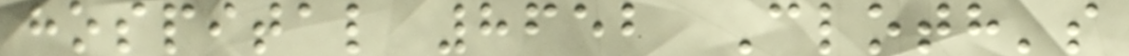hospital 8652 Cloth's
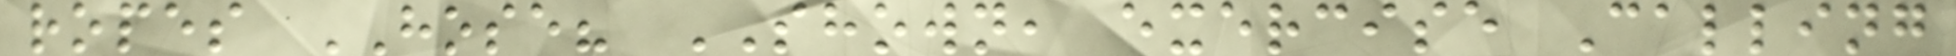ropes HOSE? SHOWN, exercise Calling
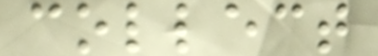collect
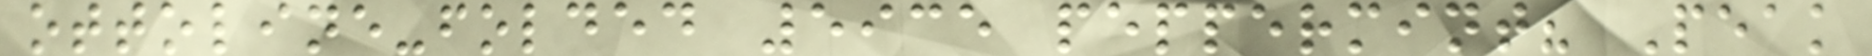ottoline-folded 5935 peppermint? Peak
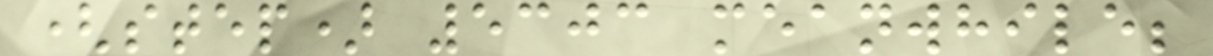(step) 5303 meanwhile;
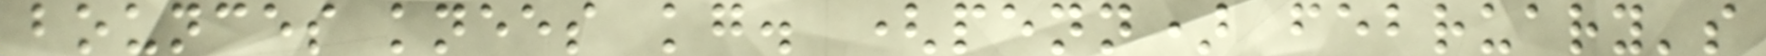bounces knees kg. (penn) february's
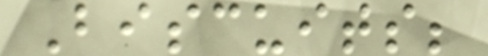Biscuits;
